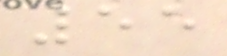55
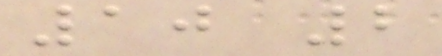10 2
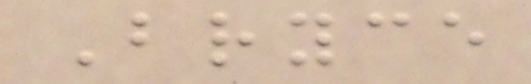Bryce
